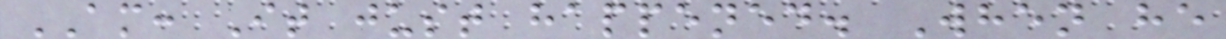AM: It just happened. When he
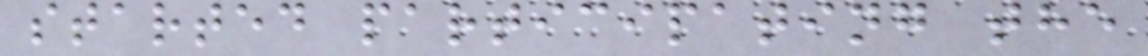started participating the
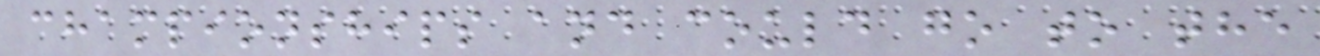championships and could go to the
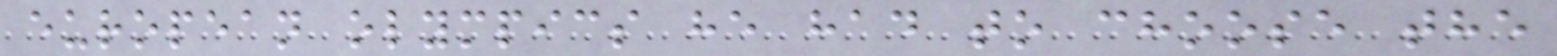european olympics he had to choose the
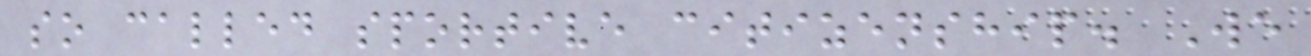so called sportive citizenship. We
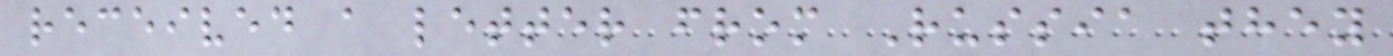received a letter from Russia they
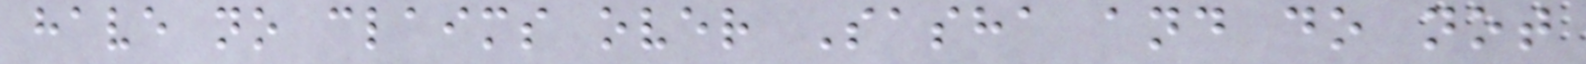have no claims over Sasha and do not
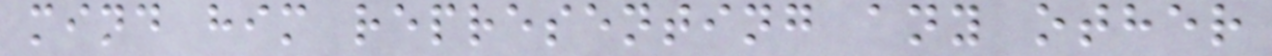mind him representing any other
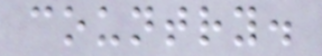country.
